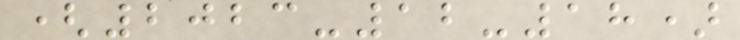(2023-12-18)
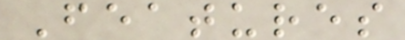Features
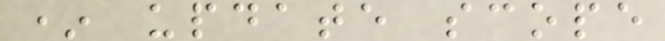* update scope
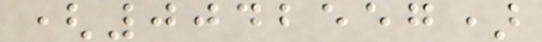(0042557)
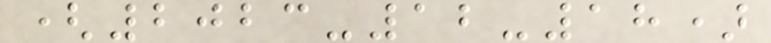(2023-12-18)
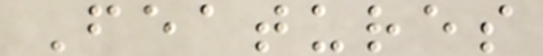Features
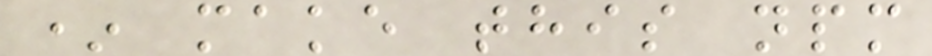* make this npm
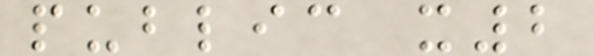public x2
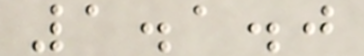1.1.0
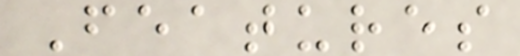Features
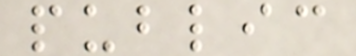public
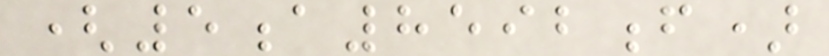(5a8592f)
